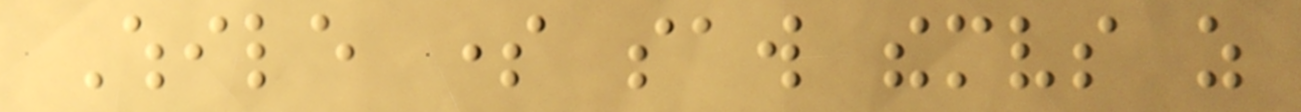While some saw themselves as
